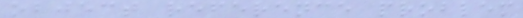object reference problem
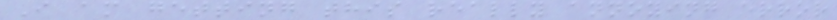I am getting this really annoying error
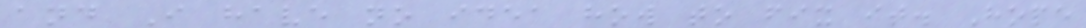and I have no idea how to fix it. Hope
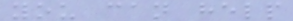you can help
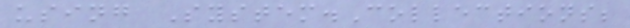using System.Collections;
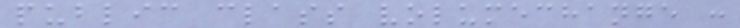public class volumechange :
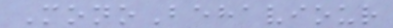MonoBehaviour
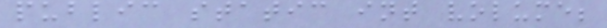public static int volume;
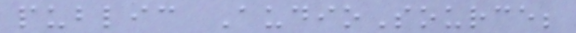public AudioSource;
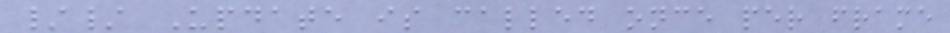// Update is called once per frame
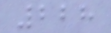228
